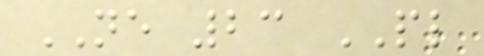NE 23 PL
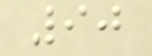90
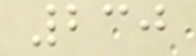230
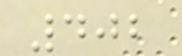402
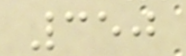350
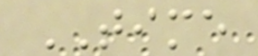TIME
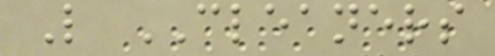L CLEANERS
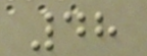48
